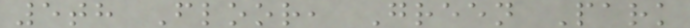5th Floor, Green Park
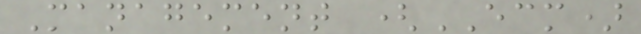Management (ECM)
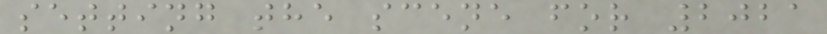setting the scene for 2021
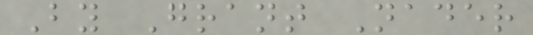By Grant Nader
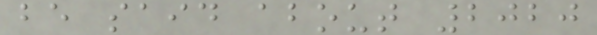be said about 2020
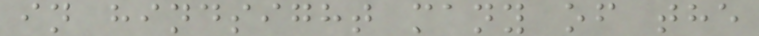in hindsight many of the
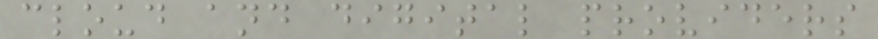cloud and digital providers
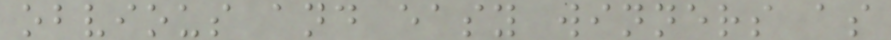obvious and easy winners as
